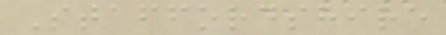Staffordshire
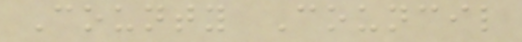County Council
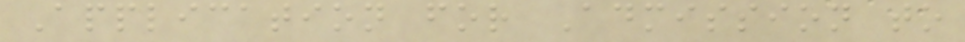Application for Admission to
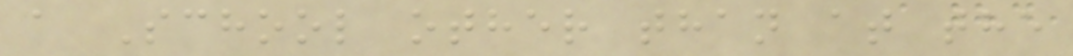a School other than at the
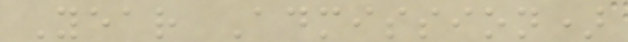Year Admission)
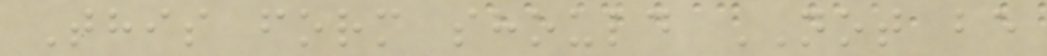This form should NOT be
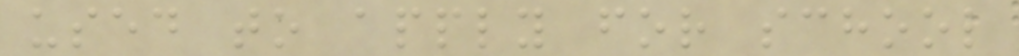used to apply for school
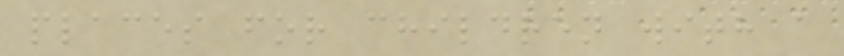places for children with a
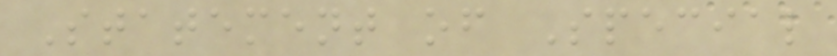Statement of Special
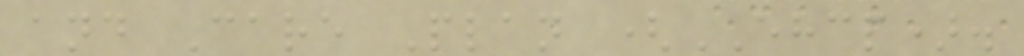and Care Plan (EHCP).
